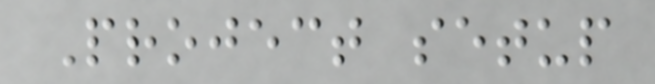Project setup
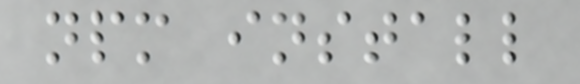npm install
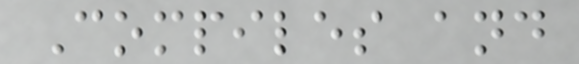Compiles and
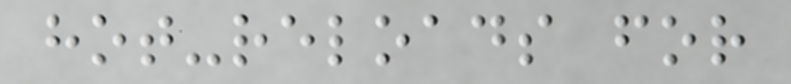hot-reloads for
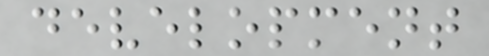development
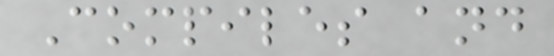Compiles and
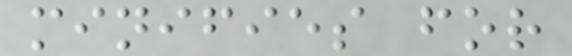minifies for
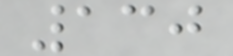130
